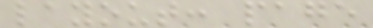layout: page
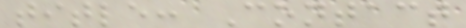title: Contact
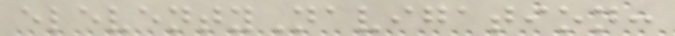eleventyNavigation:
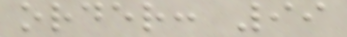order: 99
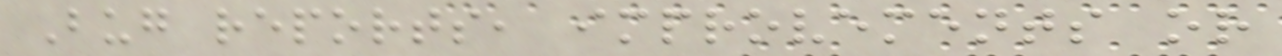Bug reports, improvements or
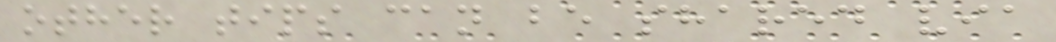other tips can be shared via
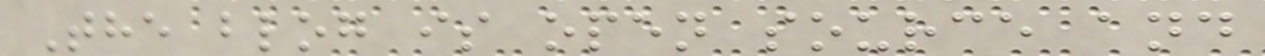The blog is open source and
